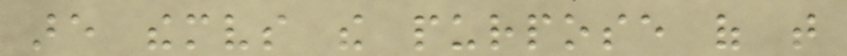are themselves the purpose of that
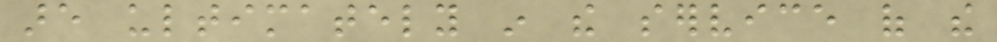are ultimately in the service of the
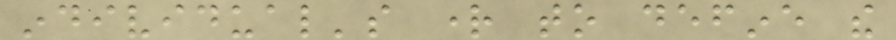individual's right to define the
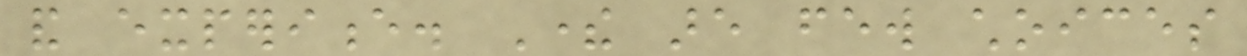and experience. There are few choices
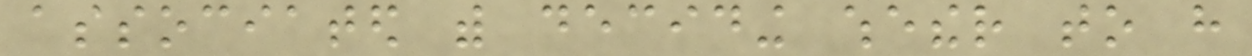associated with deciding whether to have
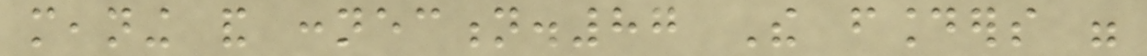meaning and connection.87 The founders were
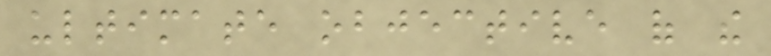ultimate objective of the
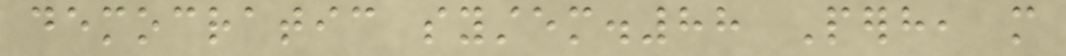democratic system.88 Perhaps, more
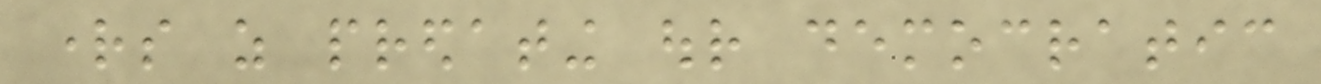rights as predating our democratic
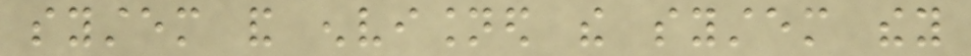system and envisioned the system they
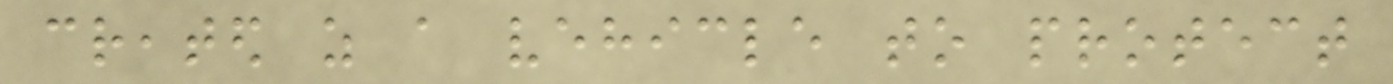created as a vehicle to protect
